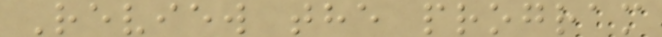Review the program
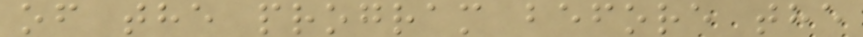of the program before the
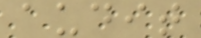audit
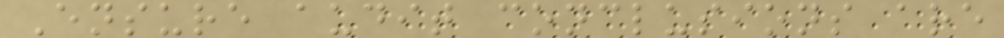Ensure audit conclusions are
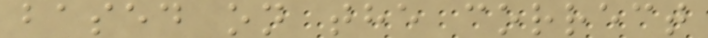based on the correct
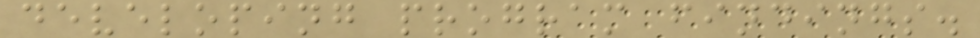developing program findings.
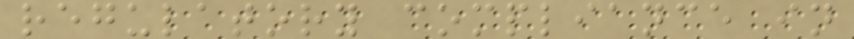regulatory compliance in
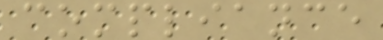compliance
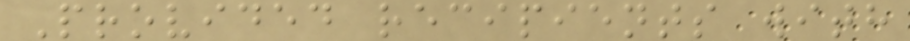Provided recipients with
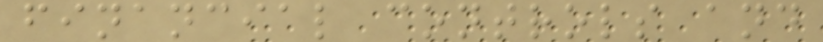financial controls and
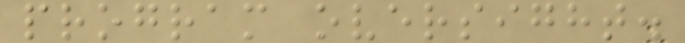program oversight.
